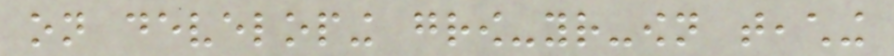on developing grow-your-own teaching
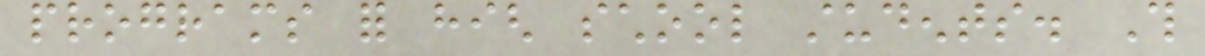programs for high school students. This
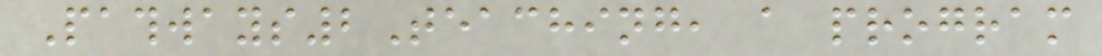Pathways2Teaching, a program
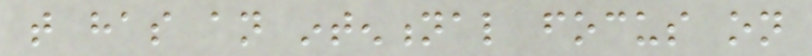that has an intentional focus on
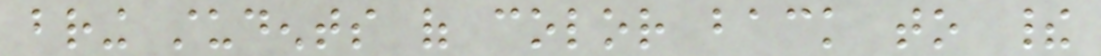bring students of color back to their
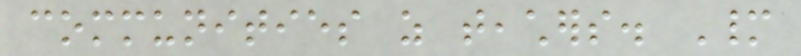communities as teachers. Many
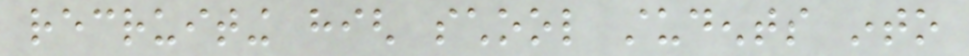recruiting high school students into
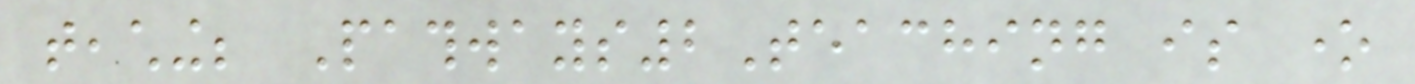teaching; Pathways2Teaching is one
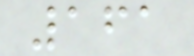161
